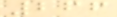266
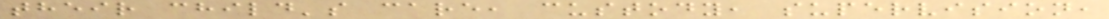their child's care, custody, supervision,
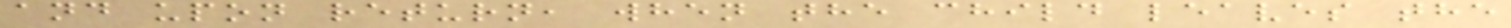and upon return, when the child leaves the
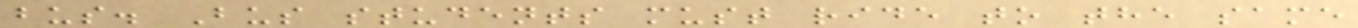bus. Bus students must ride to the same
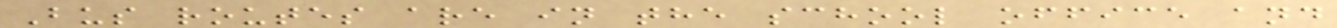Bus routes are in the school office and
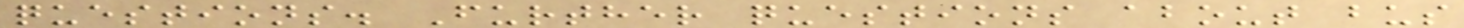questions. Further questions about bus
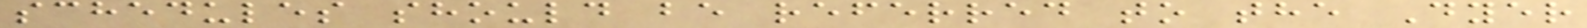schedules should be referred to the Dyer
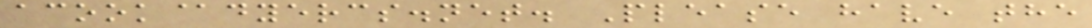acook@dyercs.net. Please have the
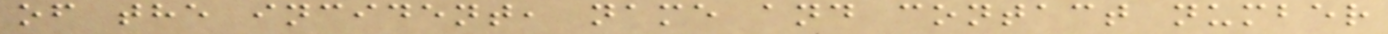of the incident, name and contact number
